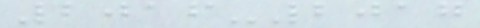2016-2017
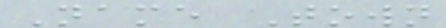Name Town
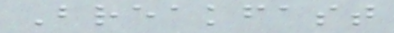Breakfast
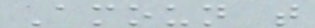Amoun t
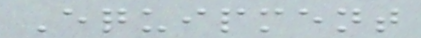Equipment
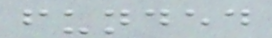funded
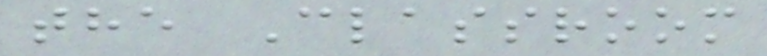the Classroom
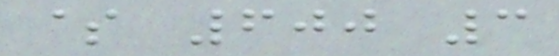$ 600 3
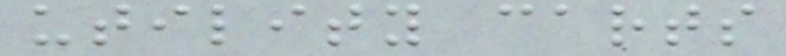utility carts
